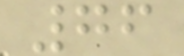76
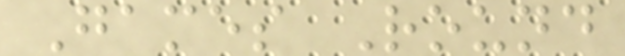Games Round
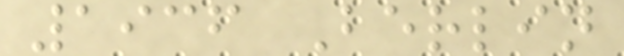1936 Berlin
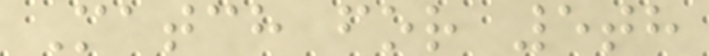Match for 5th
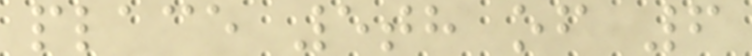place 5th of 6
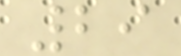29
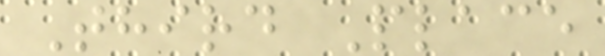Third Place
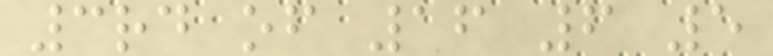3rd of 16 6 5
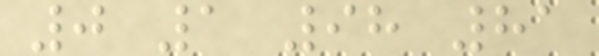0 1 98 81
